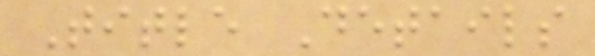Title Details
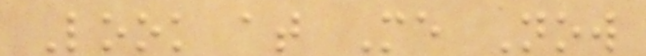Look at Me Now
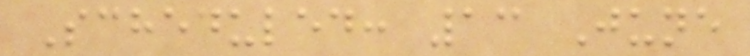Scheduled: 13 June
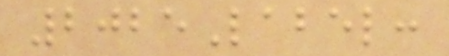2025Label:
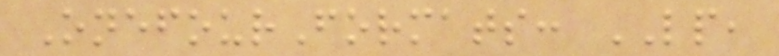OnefourFormats: LP,
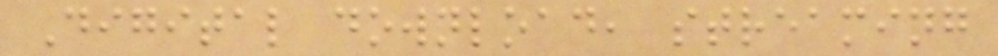Digital download, streaming
